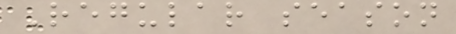Regular season
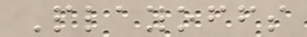Playoffs
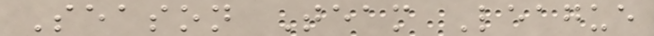Season Team League
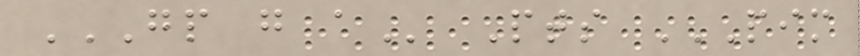GP G A Pts PIM
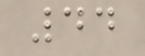44
